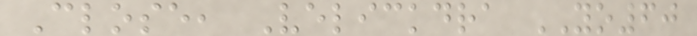Close, Velickdra YO60
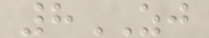8ZJ
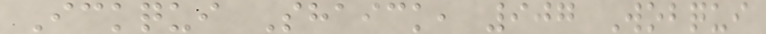Ickqui Shaick, 907 Wobqui
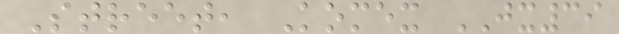Street, Komex JX39
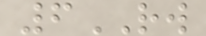6RW
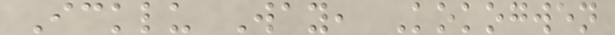Icklu Way, Kokogwen
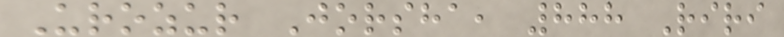Urozur Jorsha, 888 Riri
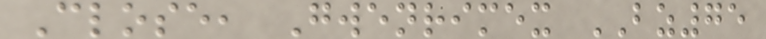Close, Gwenrimex BZ75
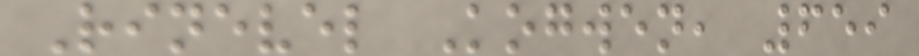Rinevel Kogwen, 659
